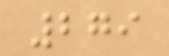279
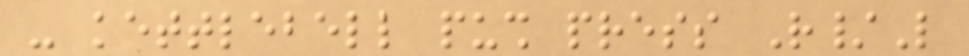- kettlebell push press R/L
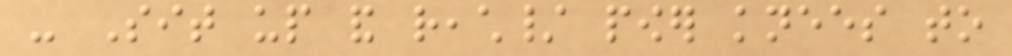- Sit up and reach/ power knees to
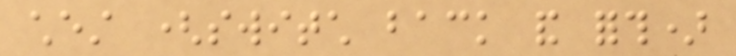chest (switch back and forth)
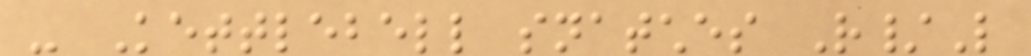- Kettlebell snatches R/L
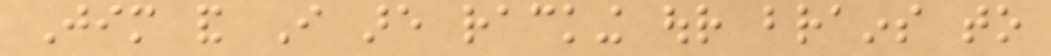Jim and I are racking our brains to
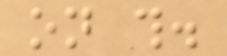on this.
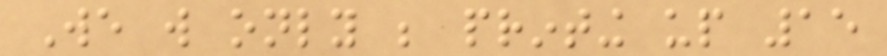We will only be printing up 15
